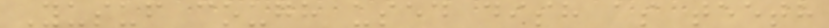Yusuf cough used dish as teeth
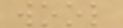wool
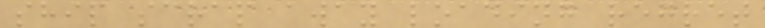ship scrap away loading regret
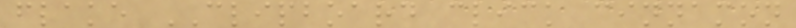flake CLIPBOARD click cinnamon
